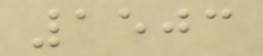1503
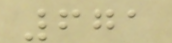671
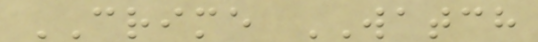CRIME WATCH
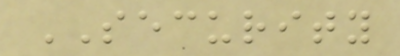SECURITY
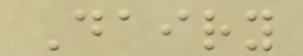Dairy
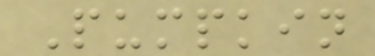Pumpkin
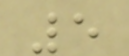5
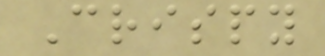Crispy
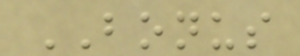BONUS
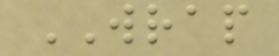WRAP
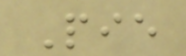Pie
